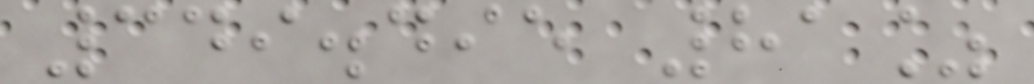349.495 81%
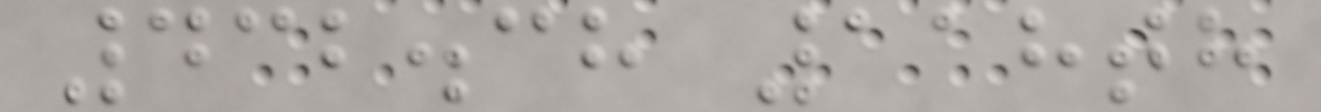432.38 118th
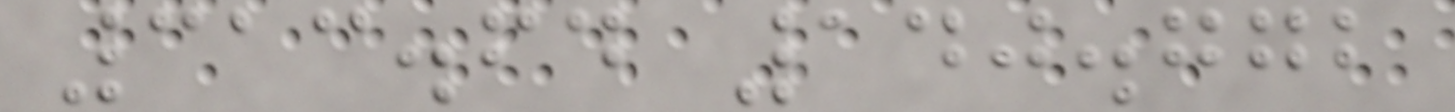313.64 140.772
